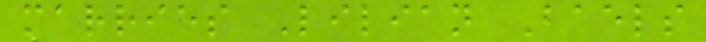marries Lilian Baels
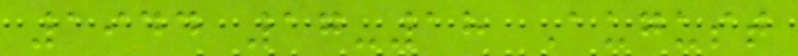1944 17-18 August
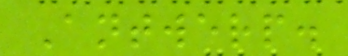Antwerp.
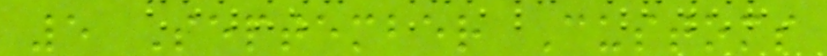5 September Customs
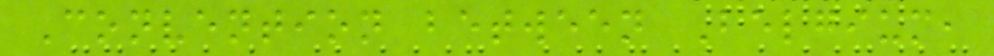Convention between Belgium,
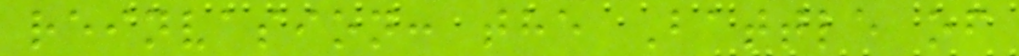reinvasion: the Battle of
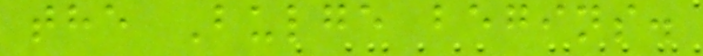the Bulge begins.
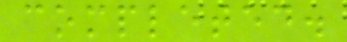completed.
